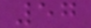57
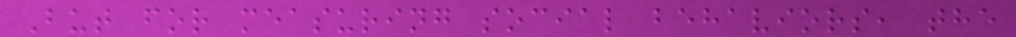But for measuring social behaviors, the
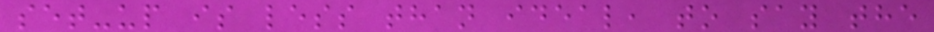set-up is less than ideal, to say the
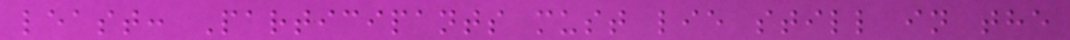least: Participants must lie still in the
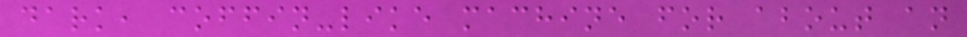dark, coffin-like machine for about an
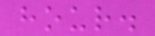hour.
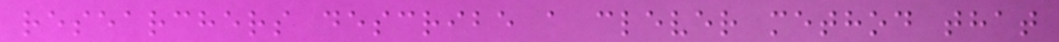researchers describe a clever method that
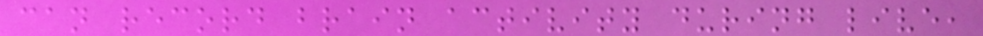can record brain activity during live,
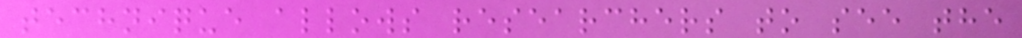technique allows researchers to see the
